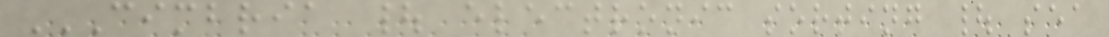CIMBRIA | ELECTRONIC SORTING | SEA
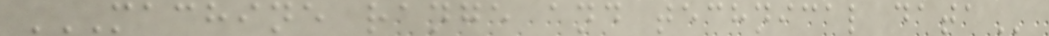MACHINE RANGE AND TECHNICAL DATA
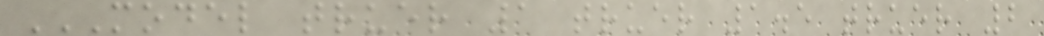MODEL TRUER 1 TRUER 1.5 TRUER 2
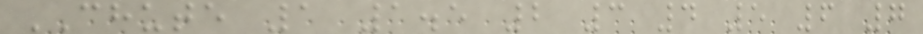CHUTE 1 1.5 2 3 4 5 6 7
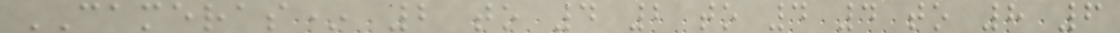CAMERAS* 2 to 4 2 to 4 4 to 8 6
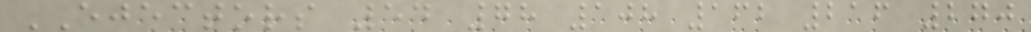EJECTORS 54 78 108 162 216 270
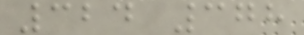324 378
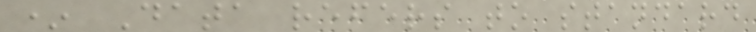* Data refers to standard
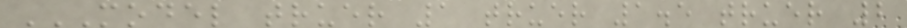MODEL TRUER 1 TRUER 1.5 TRUER 2
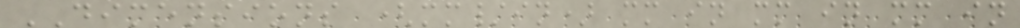DIMENSIONS (mm/in) mm in mm in mm in
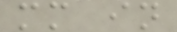mm in
